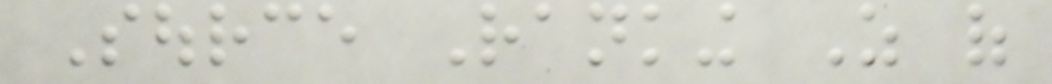Source Ranking As of
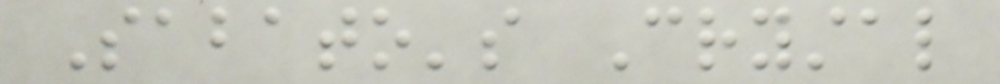Sabato's Crystal
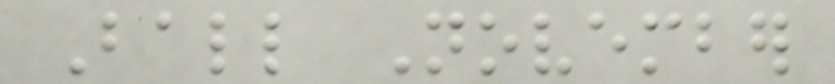Ball November
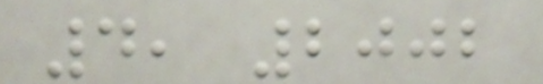4, 2002
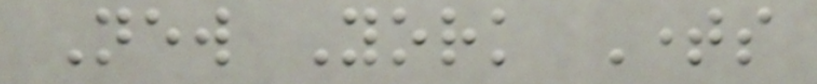New York Times
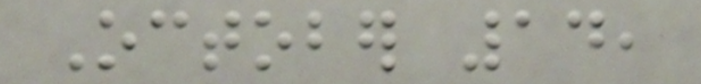October 14,
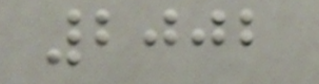2002
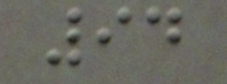94
